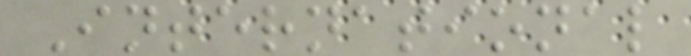International
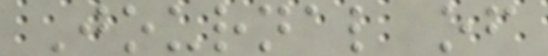Journal of
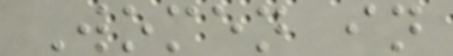Women in
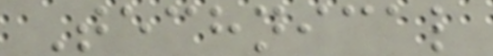Technical
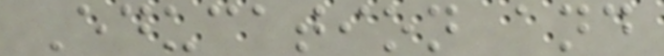Education and
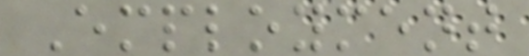Employment
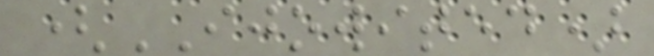(IJOWITED)
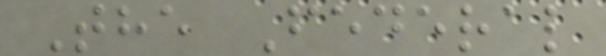The Federal
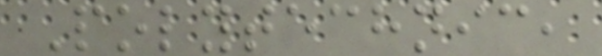Polytechnic,
